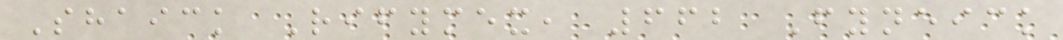Shaick Rifymex, 662 Fyneick
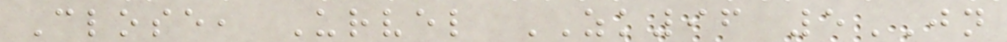Close, Urvel ZK96 5JN
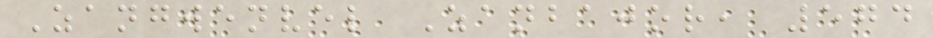Zangwenvel Zanbajor, 574
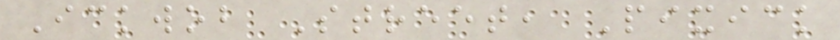Ickwob Street, Pixick
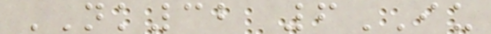NK32 6IU
